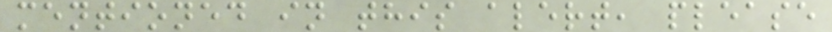mentioned in this alert, please
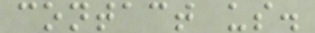contact us.
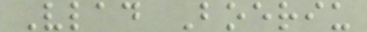Vlad Boeriu
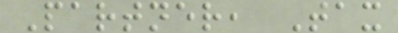Partner, Tax
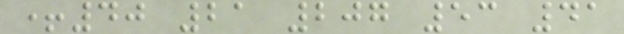+40 21 207 53 41
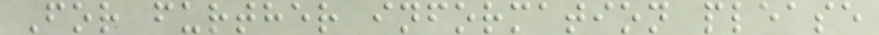For further information please
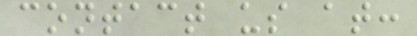contact us at:
